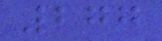277
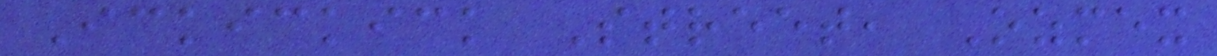Ickickick Street, Ozmex
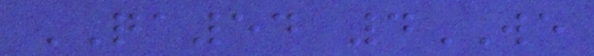QA54 4WE
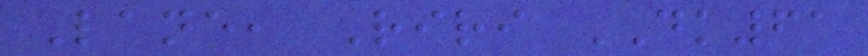Lane, Riri DK61
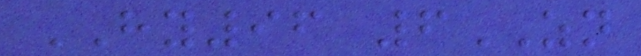HY96 6ZN
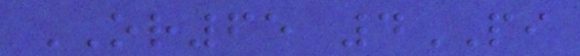OR65 4PI
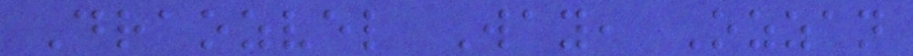Draozvel Way, Ozzan
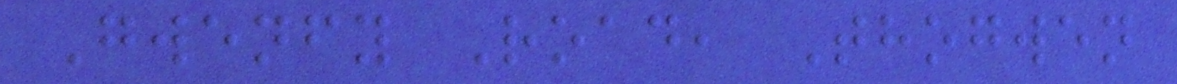Gwenfy Road, Thogwen
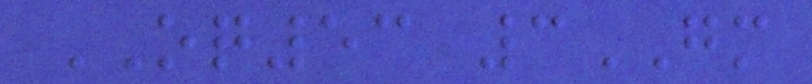OQ53 3GM
